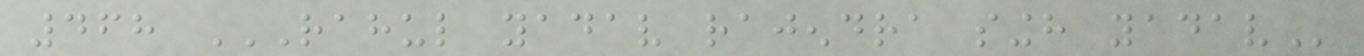468 RAHUL YADAV RAJENDRA SINGH YADAV
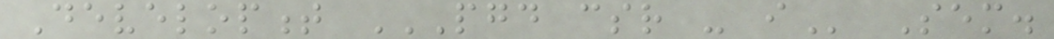Development PGD CSR - I Sem.
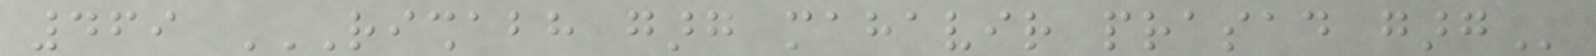469 RISHABH GARG MAHAVIR PRASAD GARG
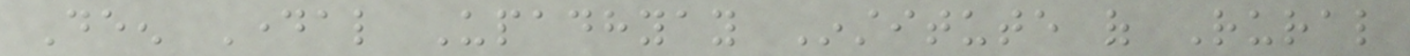Deen Dayal Upadhyay Institute of Rural
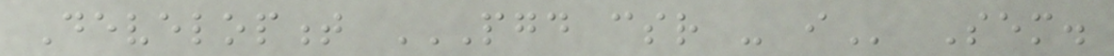Development PGD CSR - I Sem.
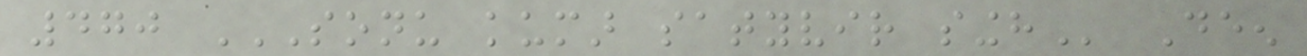470 SONU KUMAR SATYVIR SINGH Deen
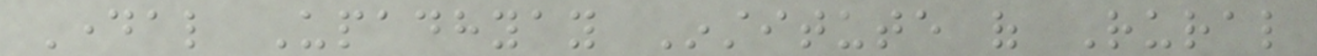Dayal Upadhyay Institute of Rural
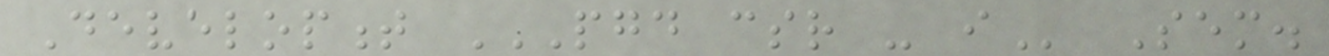Development PGD CSR - I Sem.
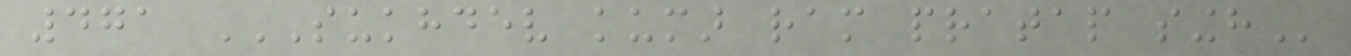471 SUKHDEV KUMAR RAM PRATAP SINGH
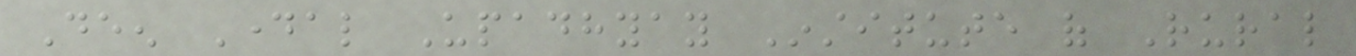Deen Dayal Upadhyay Institute of Rural
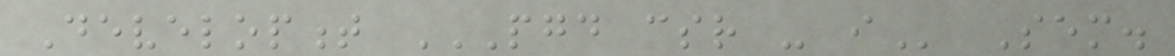Development PGD CSR - I Sem.
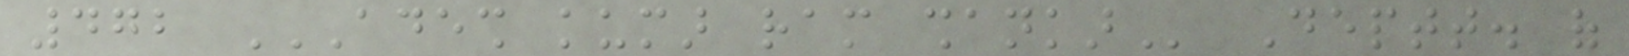472 ADESH KUMAR RAM SHANKAR Deptt. of
